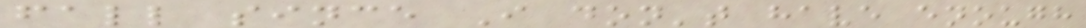fall since I don't have enough
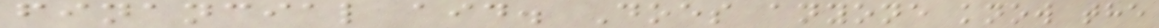financial aid. Does anyone know the
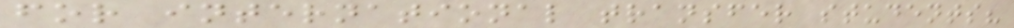for international transfer students?
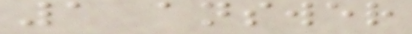1 answer
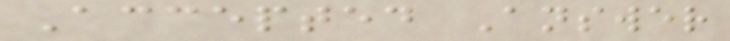Accepted Answer
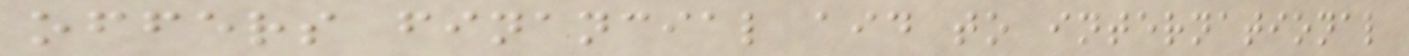offers financial aid to international
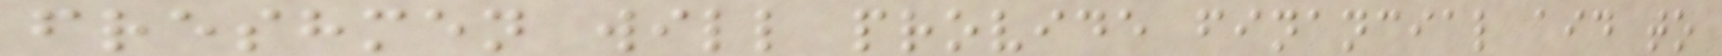freshmen will provide financial aid to
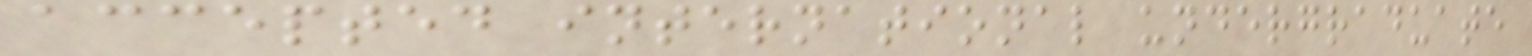accepted international undergraduate
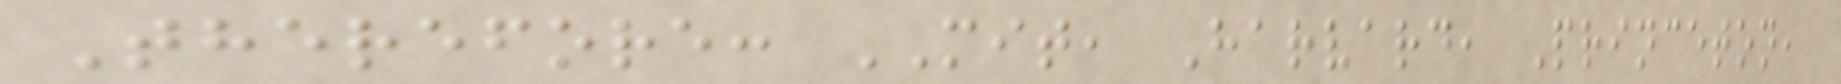Therefore: MIT, Harvard, Princeton,
